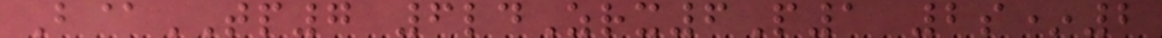B@TP7 6ldZrx6P1 2s*2
